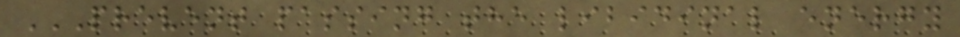PREVENT PASSING THE LIBIDINAL ENERGY
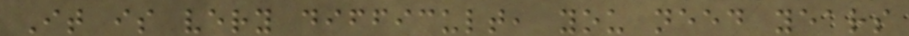It is very difficult, you need years
